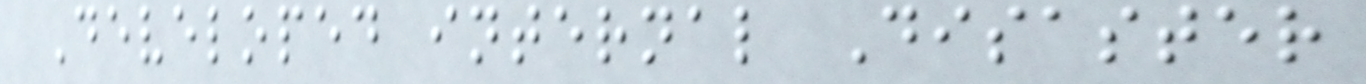Developed internal Disaster
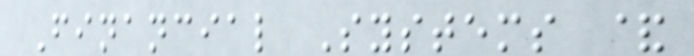Financial Systems &
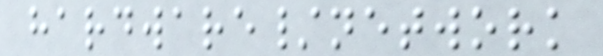hardware/network
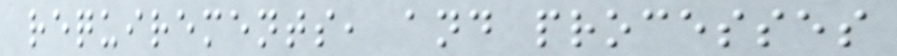requirements, and processes
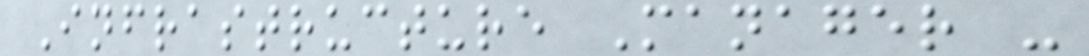Infrastructure Manager -
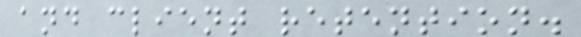and client retention.
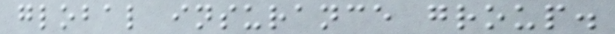global insurance group.
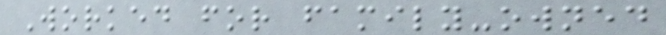Worked for family-owned
